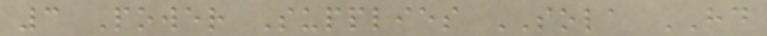3 Power Supplies SOLA HD
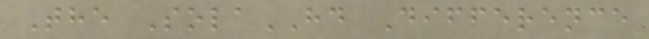The SolaHD Difference
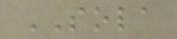SOLA
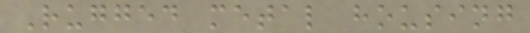Rugged metal housing
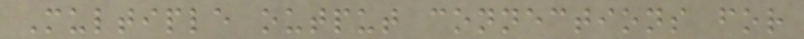Multiple output connections for
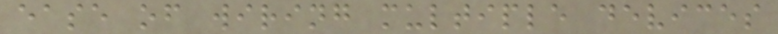ease of wiring multiple devices
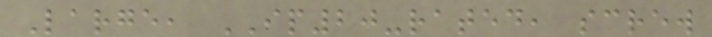Large, IP20-rated, screw
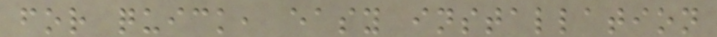for quick, easy installation
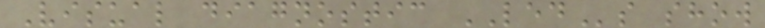Visual diagnostic LEDs show
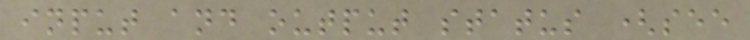input and output status (see
